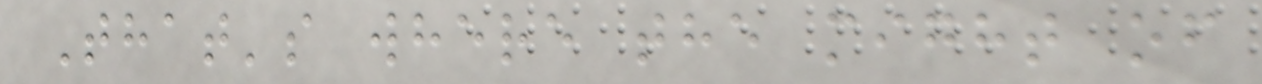That's where the might of
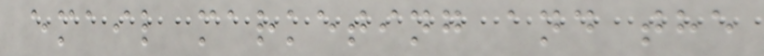email marketing and the
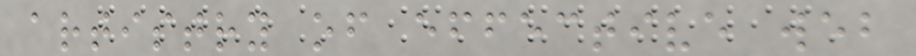artistry of effective web
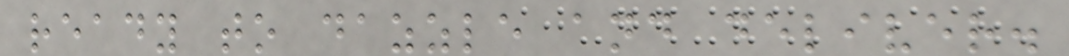ready to dazzle and deliver.
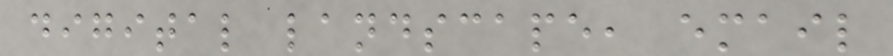digital landscape, email
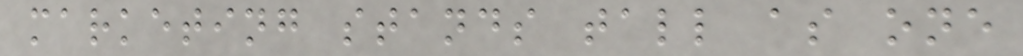marketing stands tall as one
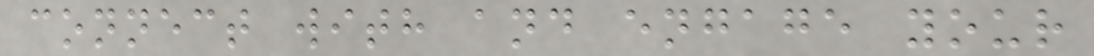connect with and engage your
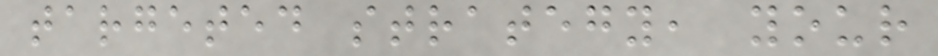targeted strategy, your
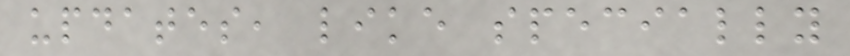updates, like specially
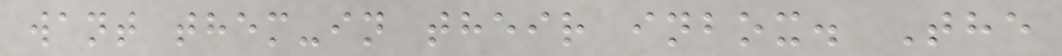want them-in their inbox. The
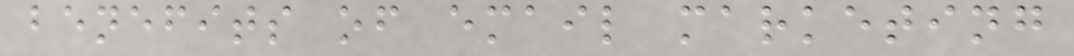benefits of email marketing
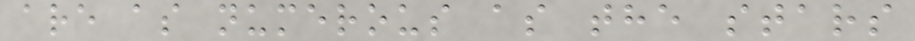are as numerous as the stars
